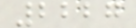2227
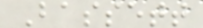Bassett
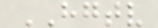HGTV
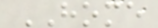HOME
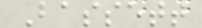Bassett
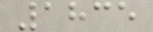1835
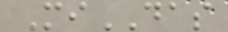MiDAS
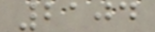2104
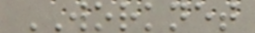WORKNET
